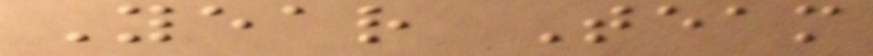Year Team
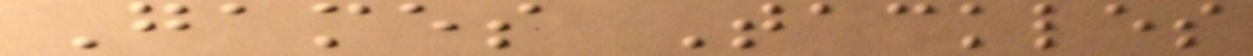Games Tackles
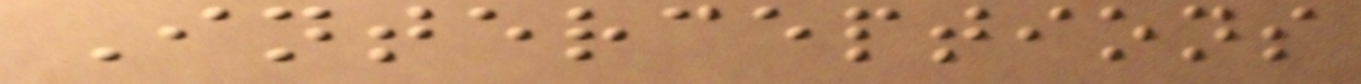Interceptions
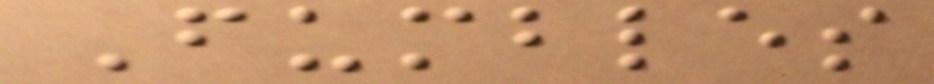Fumbles
